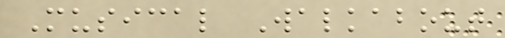Musical Walkabout
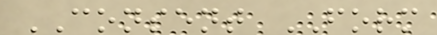CONSENT FORM
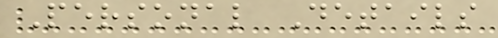Personal Details
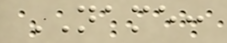NAME:
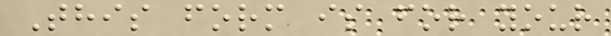This form is for your
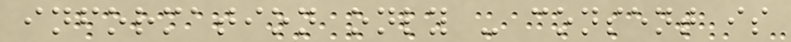information only - consent is
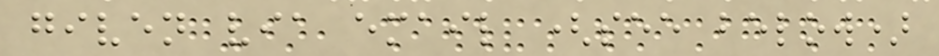given via email (see below)
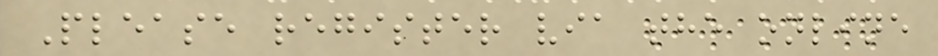Please register via the online
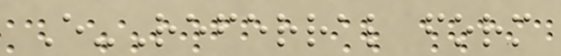E-Referral form
